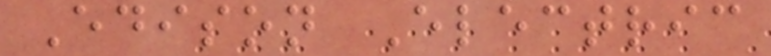Edison Electric
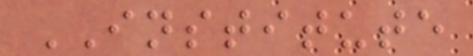INSTITUTE
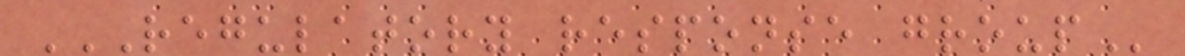REGULATORY RESPONSE GROUP
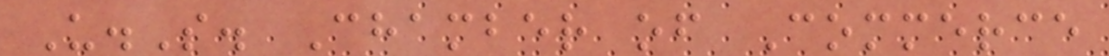U.S. Chamber of Commerce
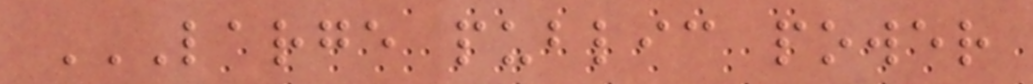LARGE PUBLIC POWER
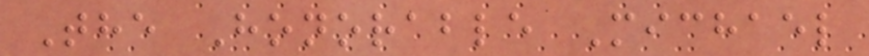The Honorable Michael
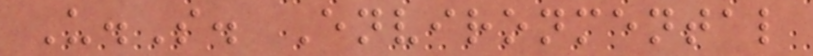U.S. Environmental
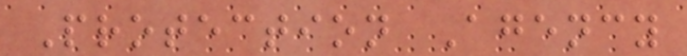Protection Agency
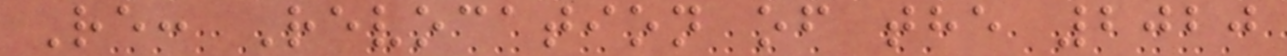Re: Revocation of the 2020
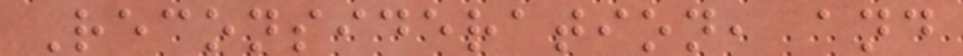Reconsideration, and
